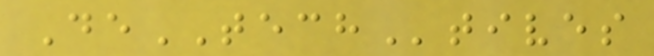DeTECHtives
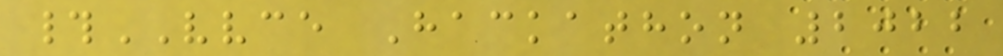#VVCE Hackathon 2022
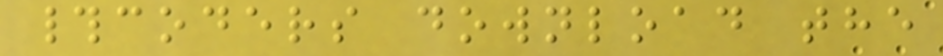#coders download the
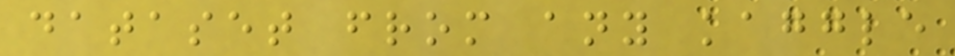dataset from any kaggle
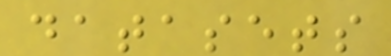datasets
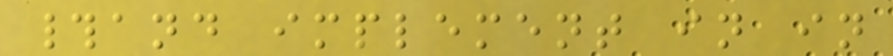#and implement in in
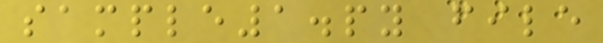sample1.py file
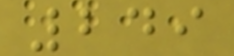249
